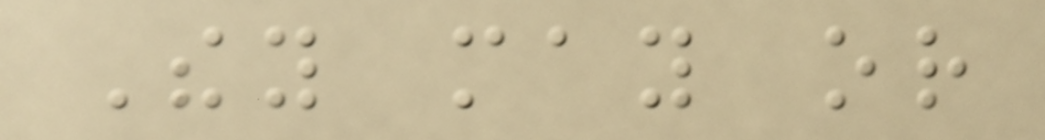They may or
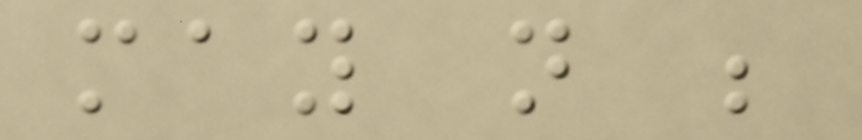may not be
